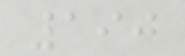190
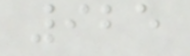925
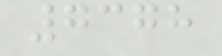7378
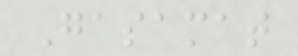Gasamat
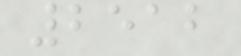2512
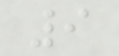9
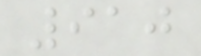910
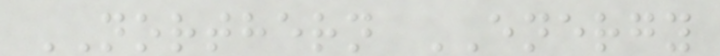NORTHERN ENERGY
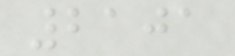2101
